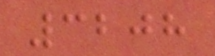3208
